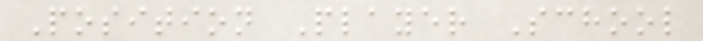Position Player School
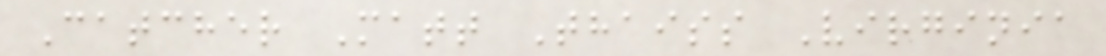Catcher Matt Thaiss Virginia
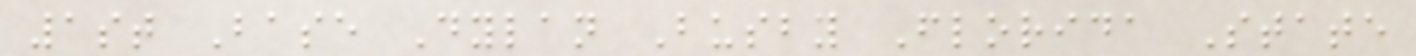1st Base Dylan Busby Florida State
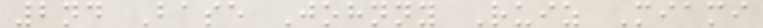2nd Base Johnny Ruiz Miami
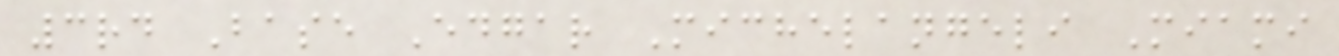3rd Base Edgar Michelangeli Miami
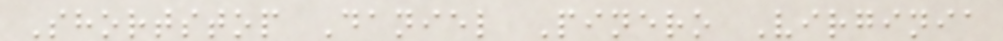Shortstop Daniel Pinero Virginia
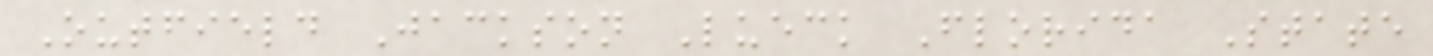Outfield Jackson Lueck Florida State
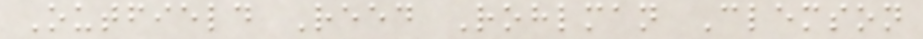Outfield Reed Rohlman Clemson
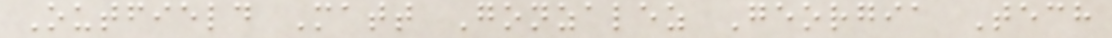Outfield Matt Gonzalez Georgia Tech
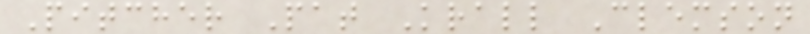Pitcher Pat Krall Clemson
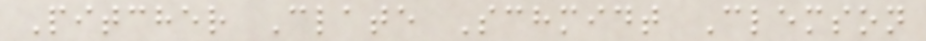Pitcher Clate Schmidt Clemson
